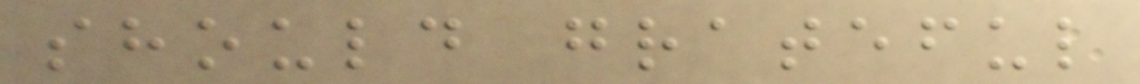should grateful
